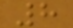8
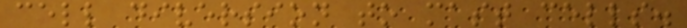cell diversion to mast cells.
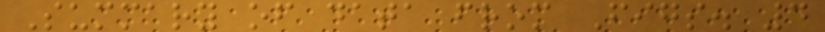Summary of data from Figs. 4
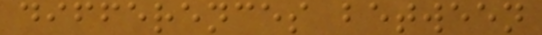differences between
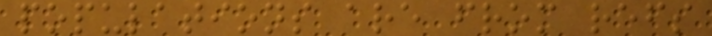populations are from refs
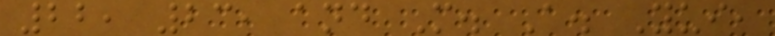22, 23, and M. A. Yui,
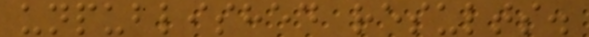unpublished results.
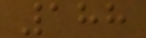188
